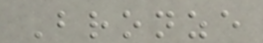Bronze
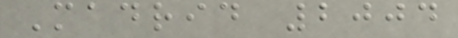Madrid 2004
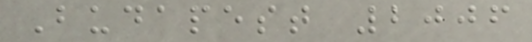Budapest 2006
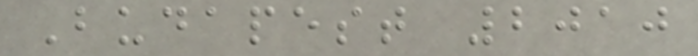Budapest 2010
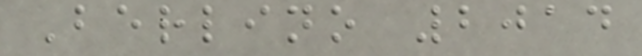Berlino 2014
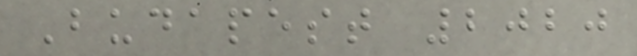Budapest 2020
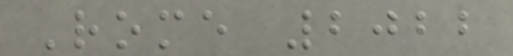Rome 2022
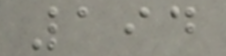194
